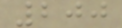200
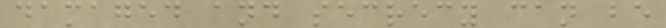damaged and secrecy can be
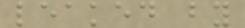leaked by
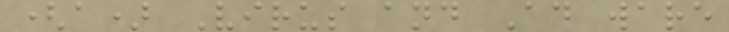(a) Virus and Ad ware
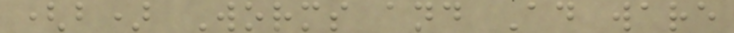(b) Worms and Ad ware
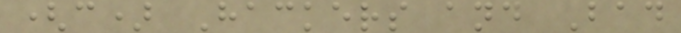(c) Hackers and Bad
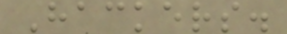Hackers.
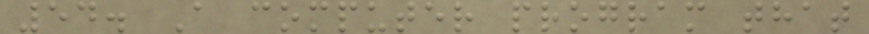54. A computer program that
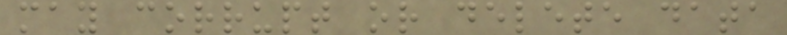may corrupt or delete data
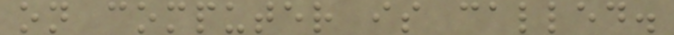on computer is called.
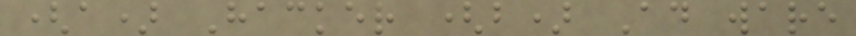(a) Hacker (b) Ad ware
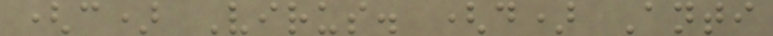(c) Virus. (d) Anti
